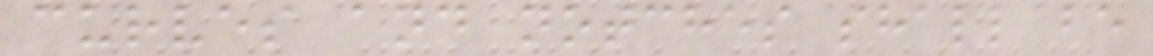curves and notches shall be
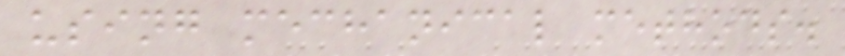using mechanical methods.
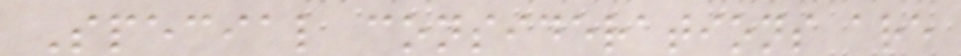Special considerations are
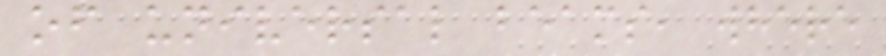of universal beams, where
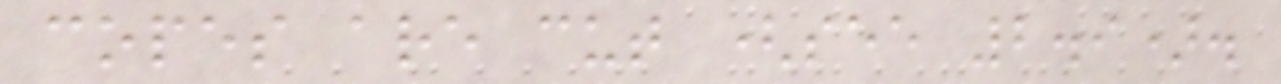copes are cut (see 2.9).
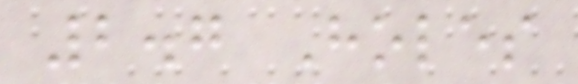2.7 Holes
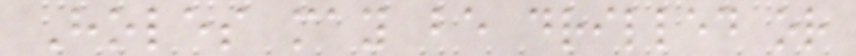Holes may be drilled or
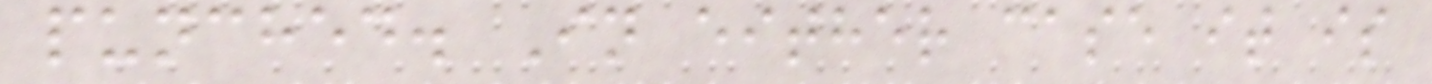punched. In either case it is
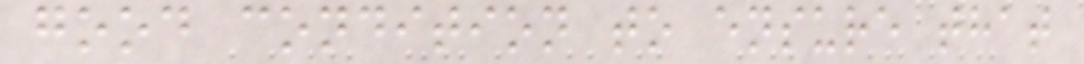good condition to ensure that
